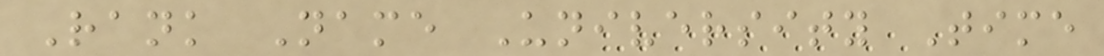Rank Name University Time
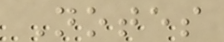Notes
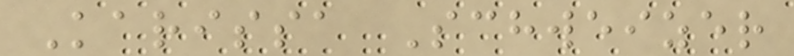Karissa Schweizer
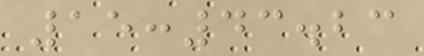15:43.23
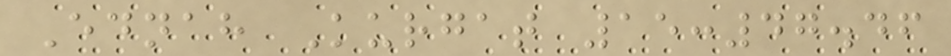Ednah Kurgat 15:47.46
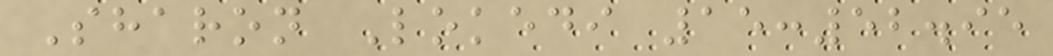Sharon Lokedi 15:52.95
